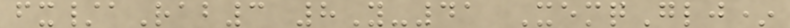fx/aRab3 8Y-41 XemqGlj*
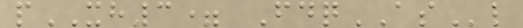pXH3= FdqASl
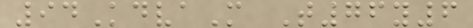94KdvaM T76y6
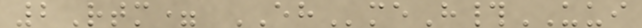2Rtm= EHmeH#UUI
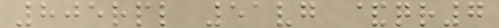805rpl 51vg &qr7
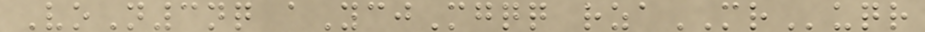VoN3nq aYcjMgqq rzaMRuqr
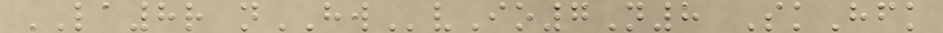LA8r nHWvIo7N8 SkHfk
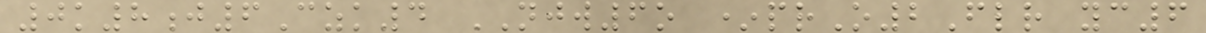0k8j6Czk4 NJW6o *prO2Flr yc6
